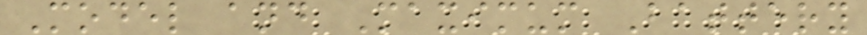Model and Maximum Battery
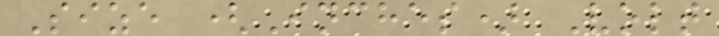Size (Inches) Volt
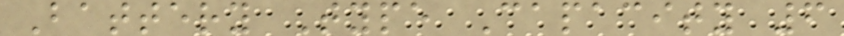Battery Type Capacity 6
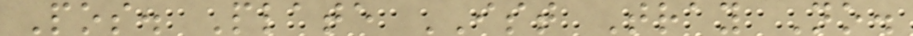Pos. Plate IST Tray No.
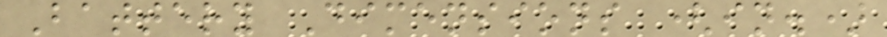Battery Dimensions (in.)
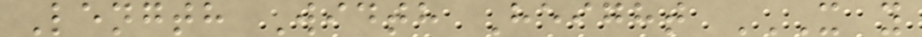Length Width Height X Y
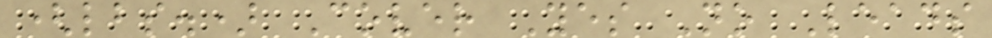(lbs.) Cover Yes No Leads
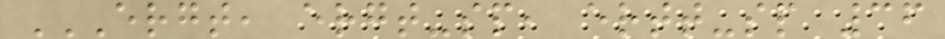ERGT, ERGT-SP, ERTT-SP 36
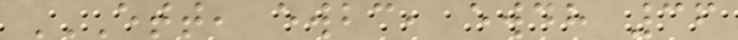ETT, EWBC, EWDH 36
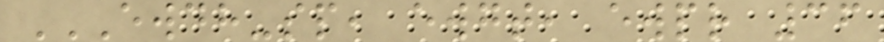EWDH-SP, EWGT, EWPR 36
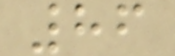86
